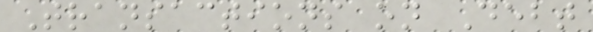Transactions on Debt
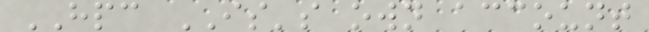HPC IS's own account
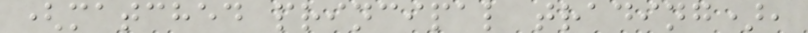(matched principal trading),
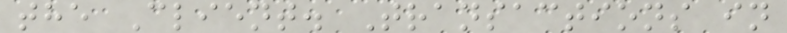the Client. Transactions in
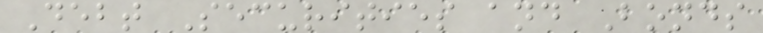Debt Securities and Bonds
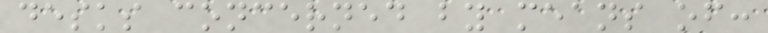desks concerned by means of:
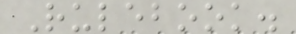Rulebook.
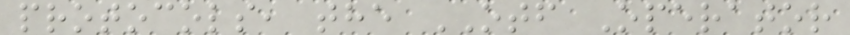protocols, the OTF Operator
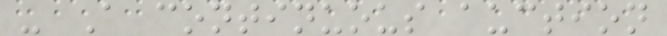- A continuous auction
